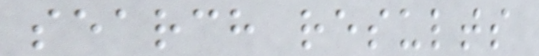search results
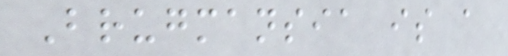Brugmansia is a
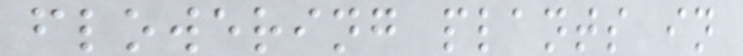flowering plants in
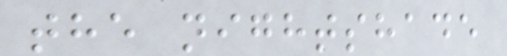the nightshade
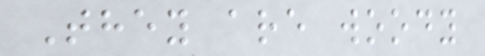They are woody
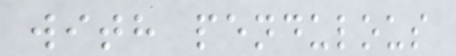with pendulous
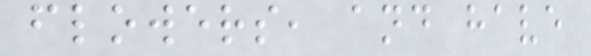flowers, and have
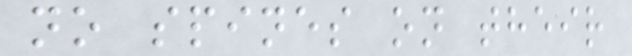no spines on their
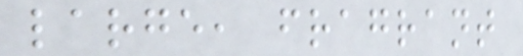large, fragrant
